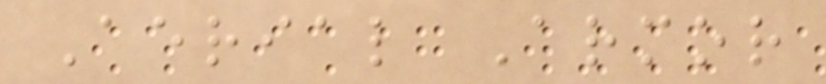Aerial Armor
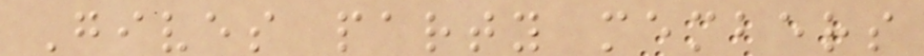Gives party members
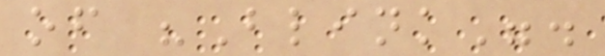of "Blink".
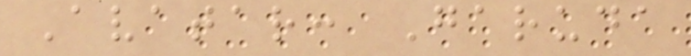Avatar: Garuda
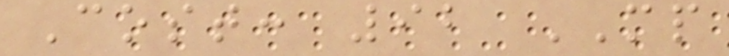Cost: 92 MP
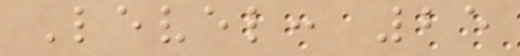Level: 25
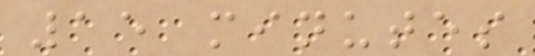15 minutes
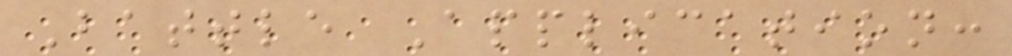Battle Application:
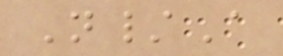N/A
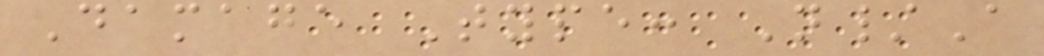Damage Type: N/A
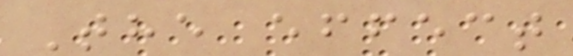The effect
